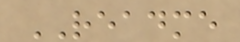README
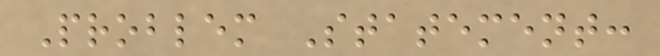Problem Statement:
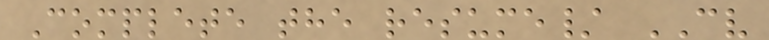Complete the resume/ CV
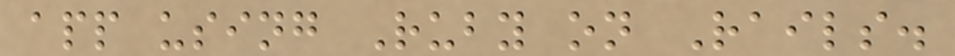app using Ruby on Rails.
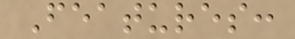Features:
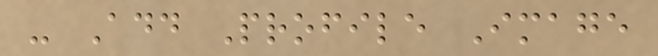- Add Profile Image
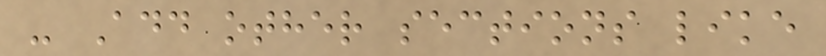- Add other sections like
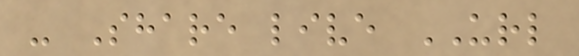- Share live URL
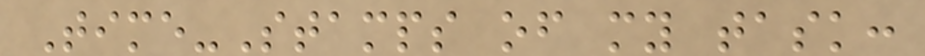Time-Stamps of my task:
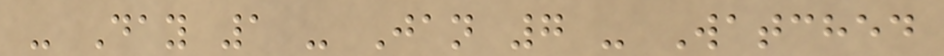- Day 1 - Jan 7 - Watched
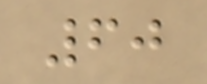60
